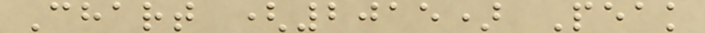Chart (2015) Peak
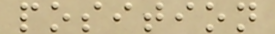position
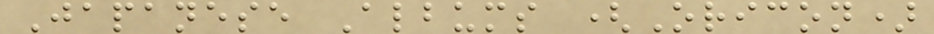Japanese Albums (Oricon)
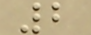2
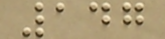147
